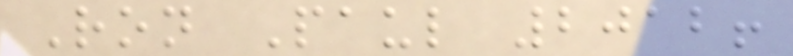Ron Paul 2012!
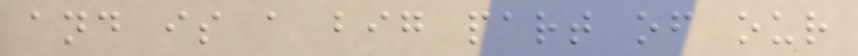and is a big part of our
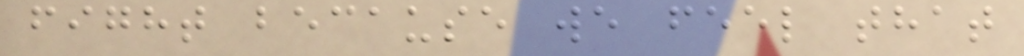fight because we feel that
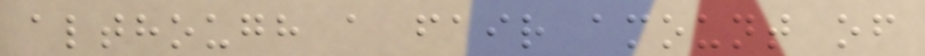although a fair amount of
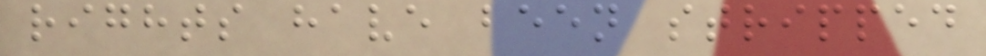rights have been stripped
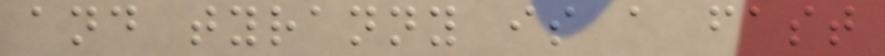and tyranny is a fast
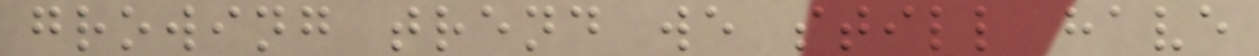growing trend we still have
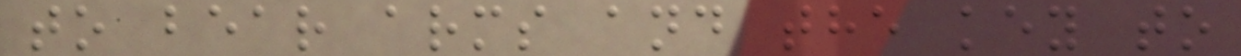to bear arms and the key to
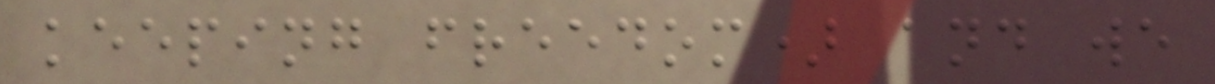keeping freedom) and we
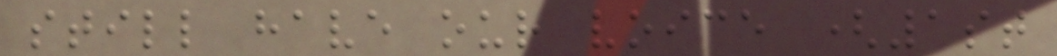still have our voice (1st
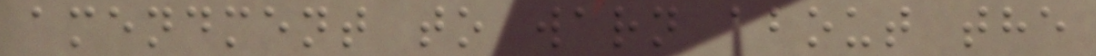amendment to warn about the
